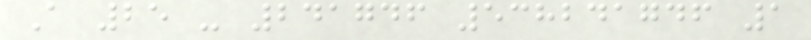A 25 - 241746 538241746 1
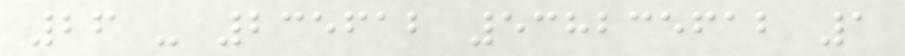26 - 235612 538235612 1
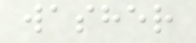washer
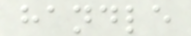handle
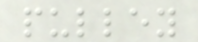pulley
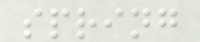spring
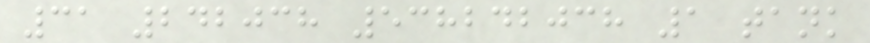31 242038 538242038 1 tank
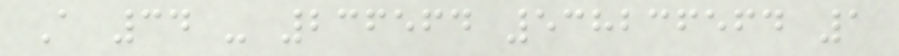A 34 - 236564 538236564 1
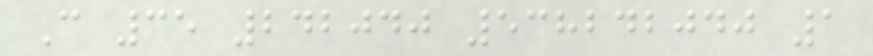C 35 242040 538242040 1
